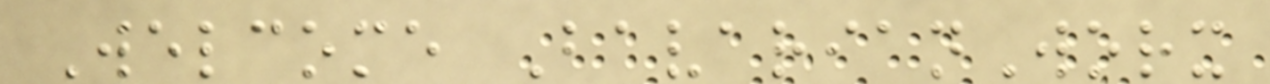Welcome BavarianWorx
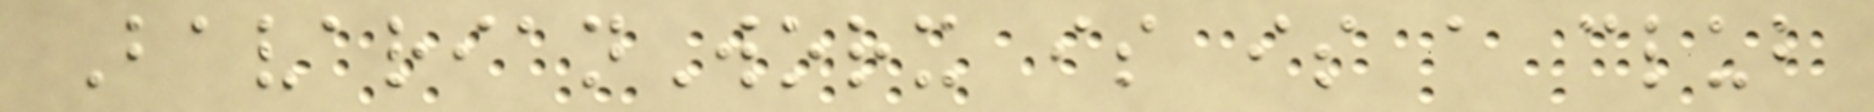BavarianWorx is is a club
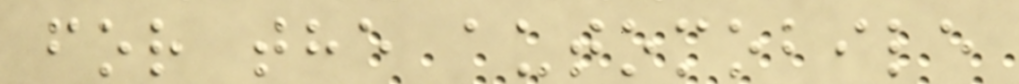for the automobile
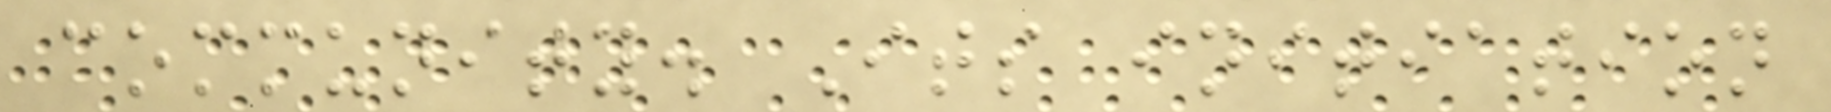community. Its initiation
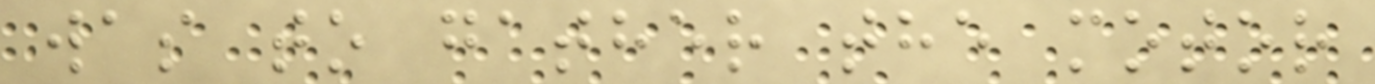was to gather the motor
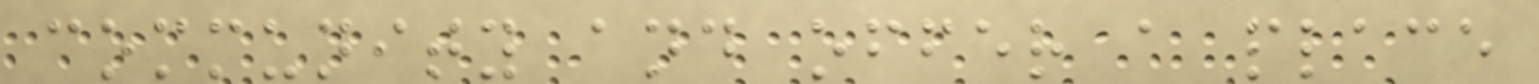community and offer a place
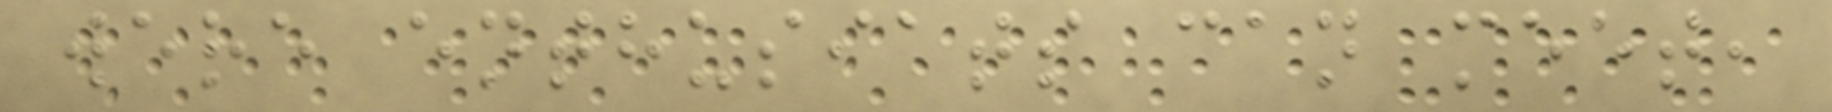were enthusiats can meet,
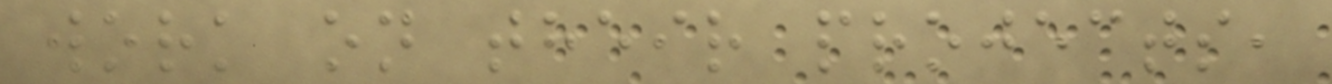work on their projects,
